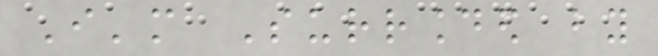I'm Surrounded by
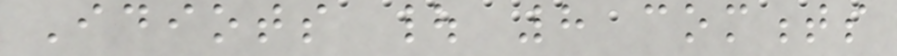Idiots | 8 comments
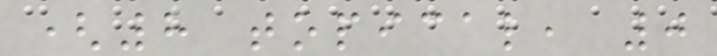(8 topical, 0
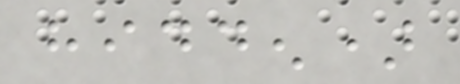hidden)
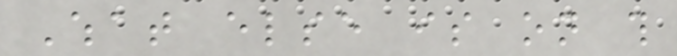What else is on this
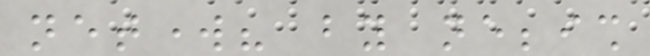network? by nebbish
